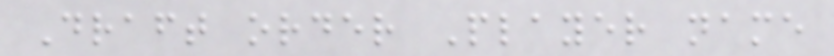Draft order Player name
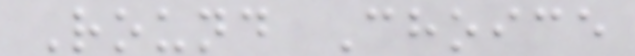Round Choice
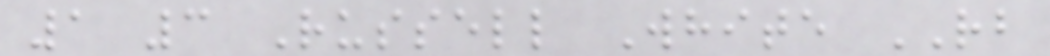1 3 Russell White RB
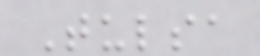Tulsa
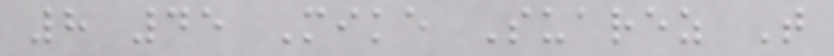8 45 Mike Suarez T
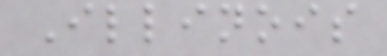Illinois
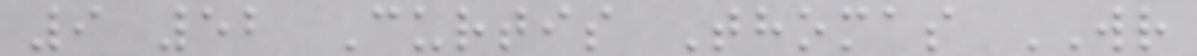9 52 Curtis Thomas WR
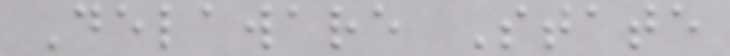Delaware State
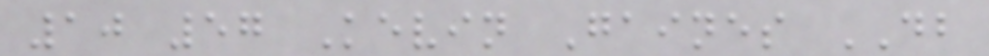10 57 Kevin Gaines DB
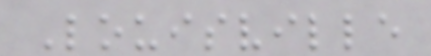Louisville
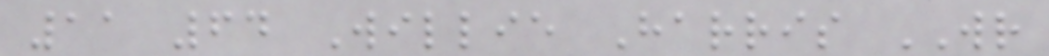11 64 Willie Harris WR
